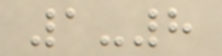1-8
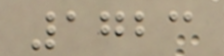1723
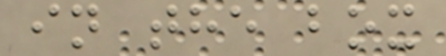in the box
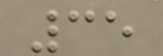35
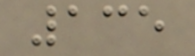135
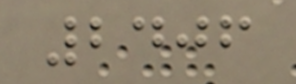2406
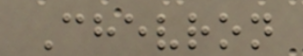Chevron
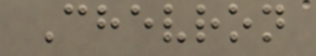Chevron
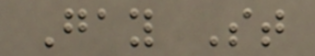Gay St
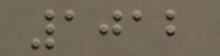1012
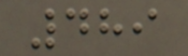489
